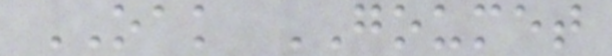OAK GOUMET
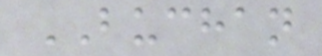BUCHAN
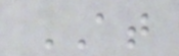AT
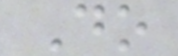Do
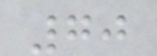70
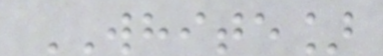WHITE]
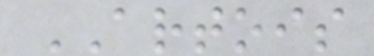ARTOIS
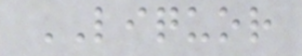LIQUOR
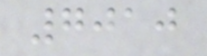7010
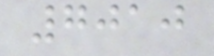7010
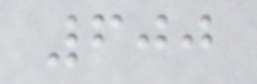600
